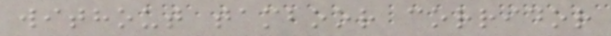without tamboor corridor
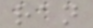ran
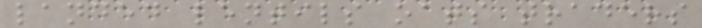landed lentils oats traders
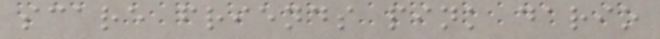scare friends pink dario
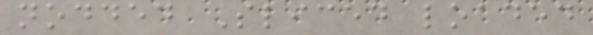nodded Sliced loaded
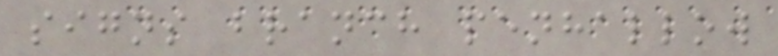signs branch penhallow
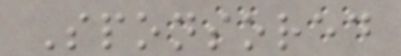Sponsored
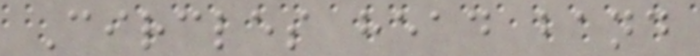Circles head band
